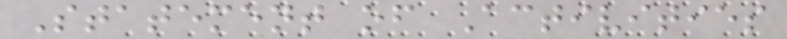Statement of Activities
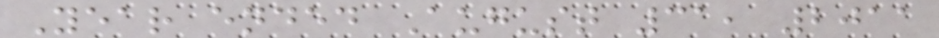Year ended August 31, 2011
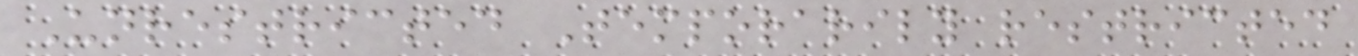Unrestricted Temporarily restricted
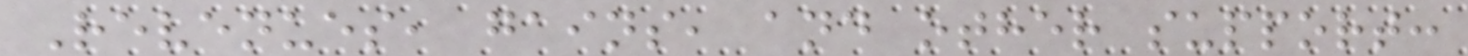Revenues, gains, and other support:
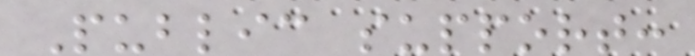Public support:
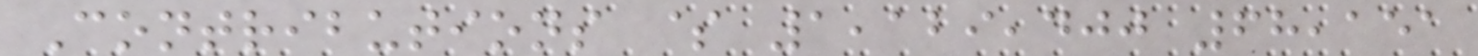Contributions $ 1,129,400 68,151
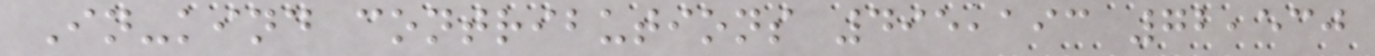In-kind contributions 495,193 72,530
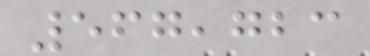567,723
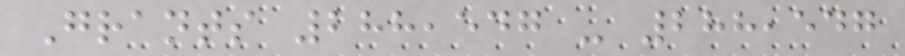Grants 288,547 - 288,547
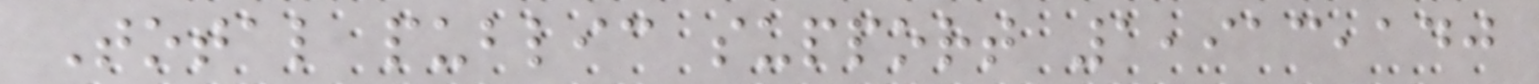Total public support 1,913,140
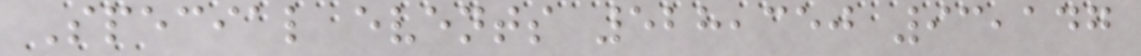Special events 528,350 93,147
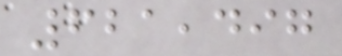621,497
